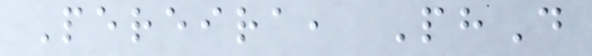Pereira, PhD
